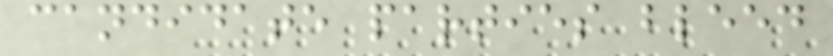candidate parties bleed
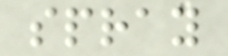spray
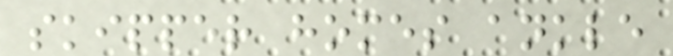skipper homes ankle
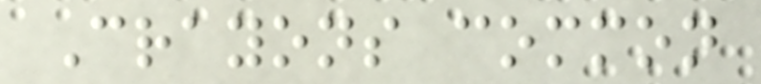Crayons common
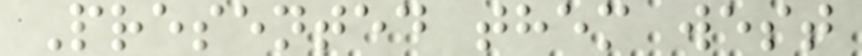Presented them west
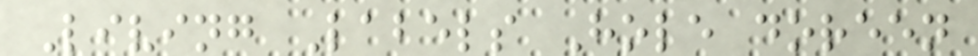Living Labels Hole doreen
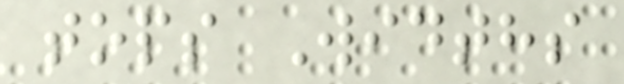tops Widths
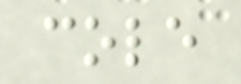cole
